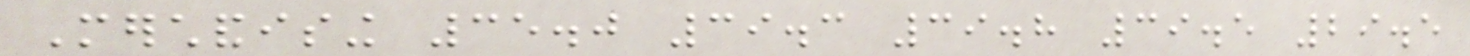Merchandising 35.0 39.3 39.8 39.5 29.5
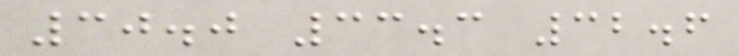30.0 33.3 32.6
